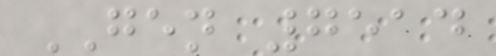GEN 7514
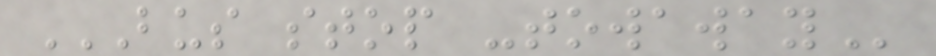BUS STOP -TOWAWAY
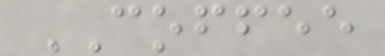COFFEE
